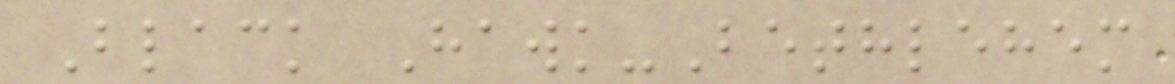Black Hawk-Bethlehem
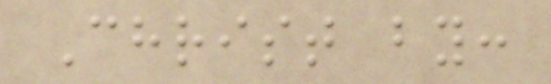Christ by:
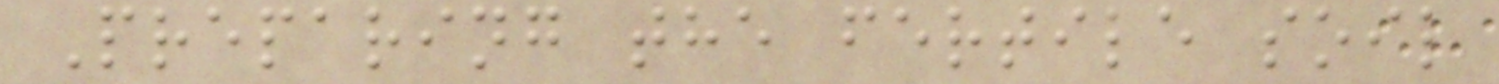Preparing the fertile soil
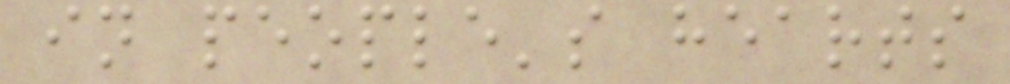in people's hearts
